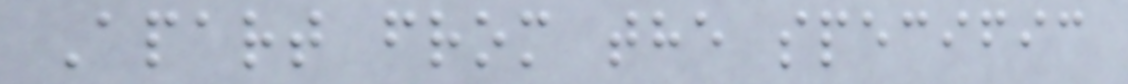Apart from the specific
